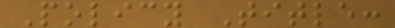Policy Title:
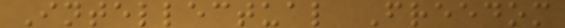Intellectual Freedom
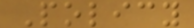Policy
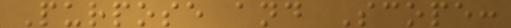Purpose and Scope:
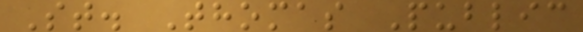St. Thomas Public
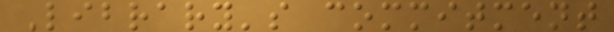Library's commitment
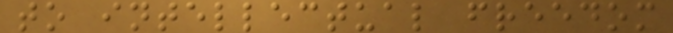to intellectual freedom
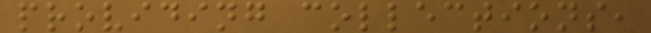providing collections,
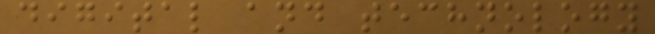digital and technology
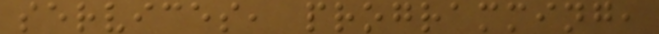services, programming,
